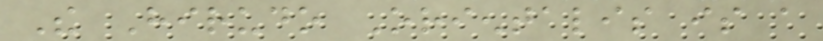The Hirudo Orientalis is a
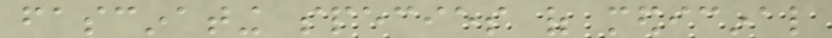fascinating species of medicinal
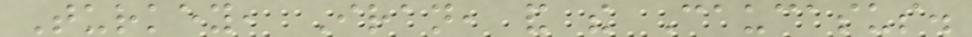Turkey, Iran, and the Caucasus.
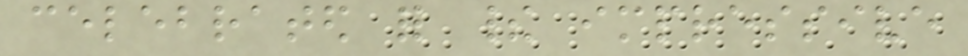celebrated for their impressive
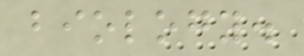biology.
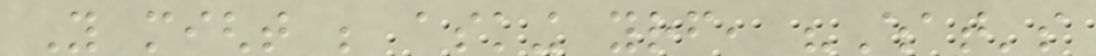You might be asking yourself, "What's
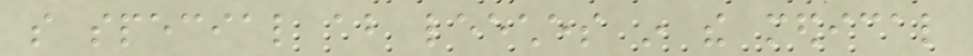so special about leeches in the medical
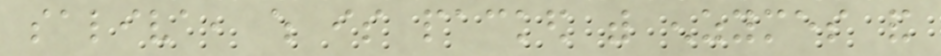saliva, which is packed with enzymes and
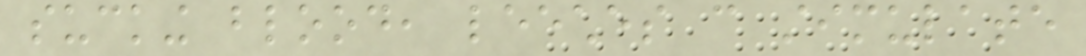sucking blood, leeches can stimulate
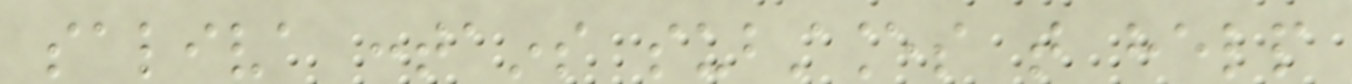saliva contains substances that help
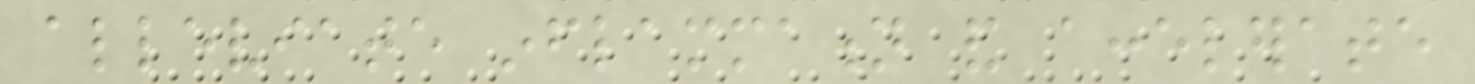alleviate inflammation and accelerate
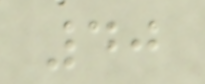40
